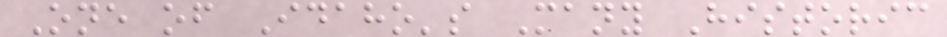One of Idaho's Many Historic
